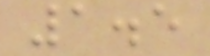1.5
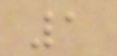1
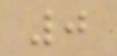0
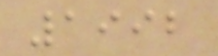1992
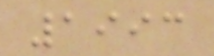1993
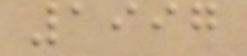1997
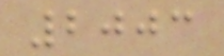2003
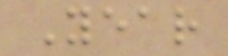Year
